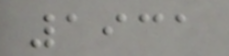1931
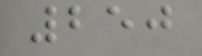250
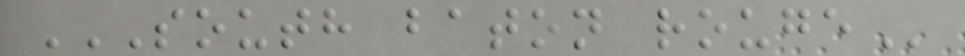SOUTH BATON ROUGE
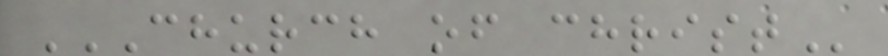CHURCH OF CHRIST
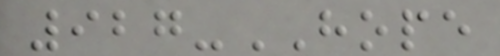927-HOPE
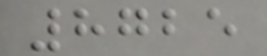8725
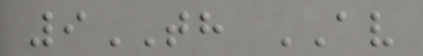9TH AV
